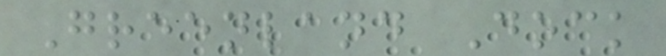Greenland Dock
